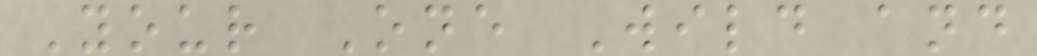Your One Wild and
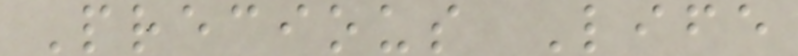Precious Life
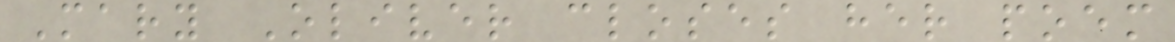Mary Oliver closes her poem
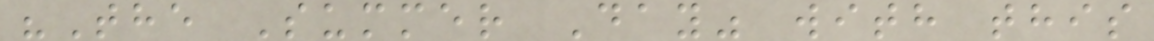"The Summer Day" with this
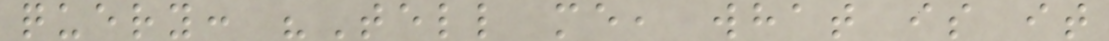query: "Tell me, what is it
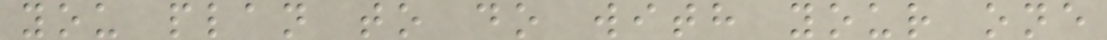you plan to do with your one
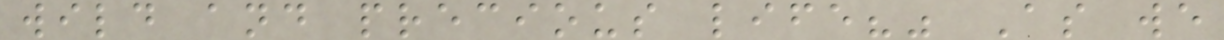wild and precious life?" As we
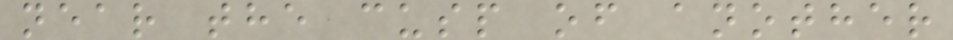near the cusp of another
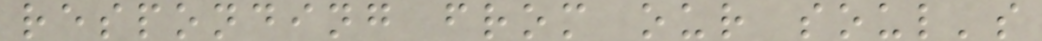responding from our soul's
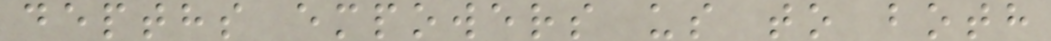depths empowers us to both
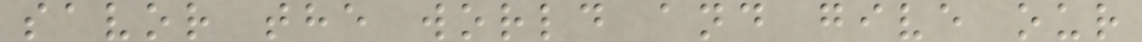savor the world and give our
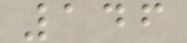146
